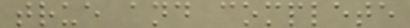true and complete
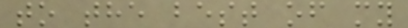to the best of my
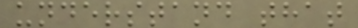understand that
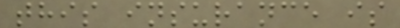this insurance is
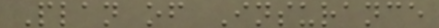Plan of Insurance
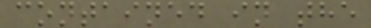contained in the
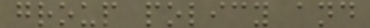group policy and
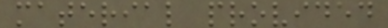material provided
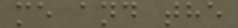me and the
